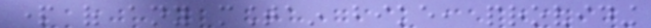part of any mountain bike, providing
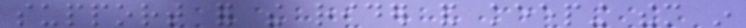support for the rider and keeping them in
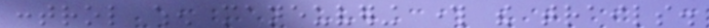control when maneuvering through the trails.
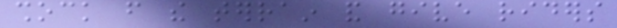shock from the terrain and give riders
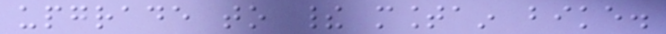upgrade to their mountain bike.
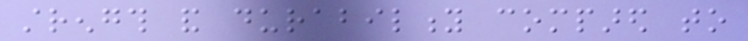strength and durability compared to
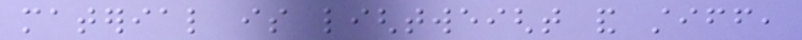material is lightweight and stiff,
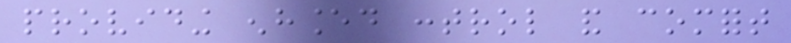providing enhanced control and comfort
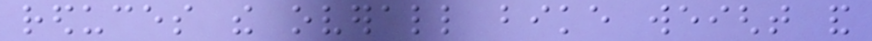reduces the overall bike weight and
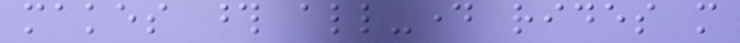makes those all-day rides more
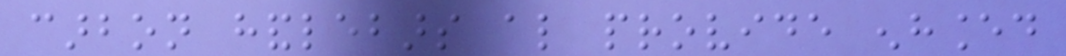carbon handlebars also provide enhanced
